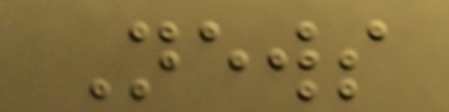News
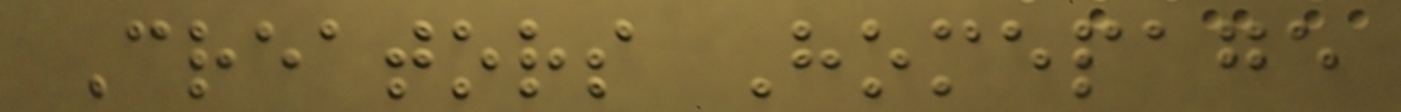Creators Homepage
